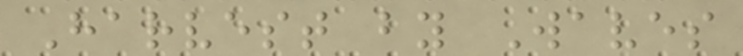Harvest by Waves
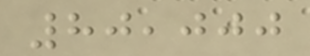80,000
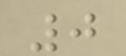0
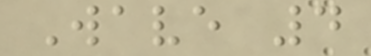Wave 4
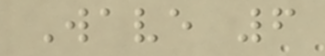Wave 6
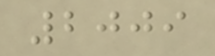2009
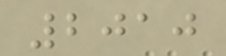2010
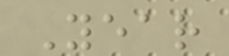Year
